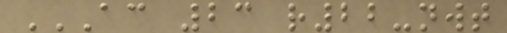AC 23 R22-NWT
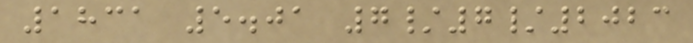1831 5.01 7/7/2023
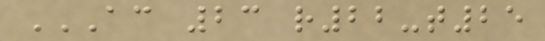AC 23 R22-T25
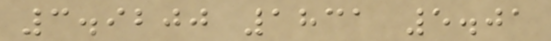3.9200 1831 5.01
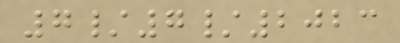7/7/2023
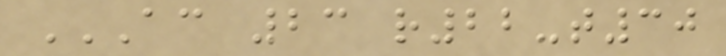AC 23 R22-T30
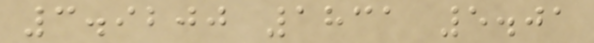3.9200 1831 5.01
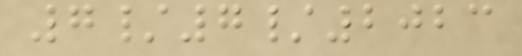7/7/2023
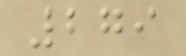279
